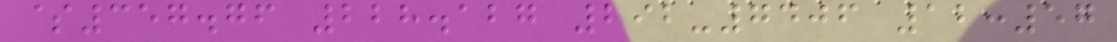$357.76 228.127 292-7406 12:57
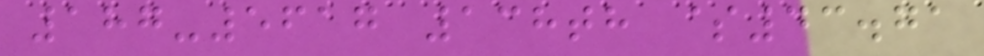187-5617 138th $43.71
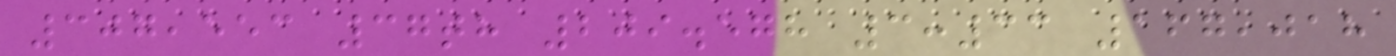307,553 37th 209.578 3:33 167,018
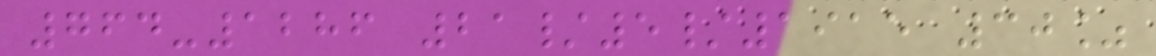764-1286 21/5/1915 30%
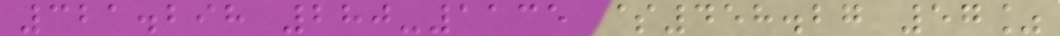321.298 280-1135 $458.27 57%
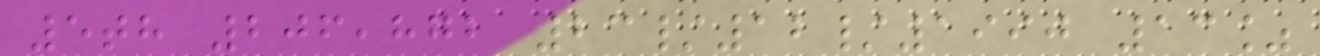5th 206,872 23/12/1990 13%
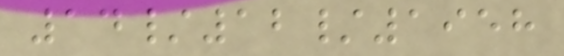14/12/1958
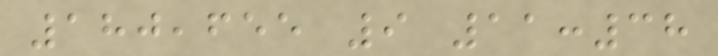180,655 9 11:38
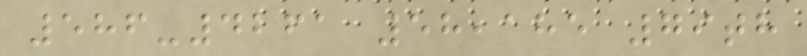586-4261 58,185 79th
